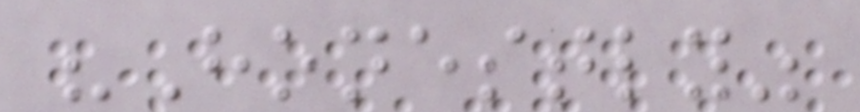"Honestly"
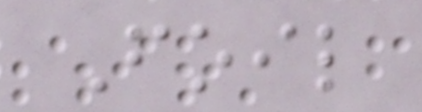Foil
